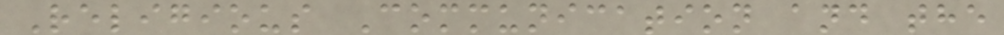Religious Communication and the
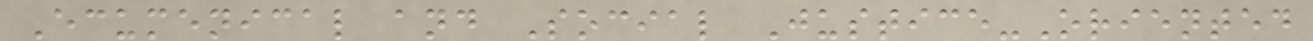Ecumenical and Social Justice-Oriented
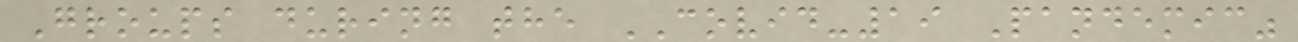Groups during the COVID-19 Pandemic"
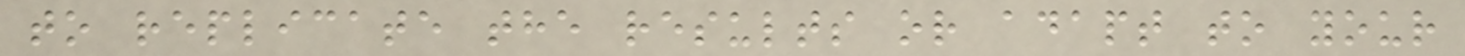to replicate the results or adapt to your
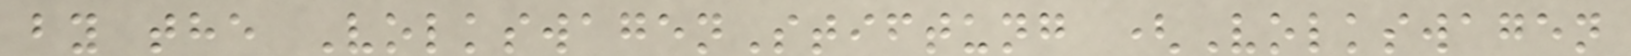by the VolkswagenStiftung (Volkswagen
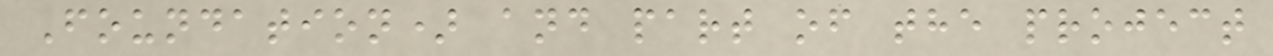Foundation) and part of the project
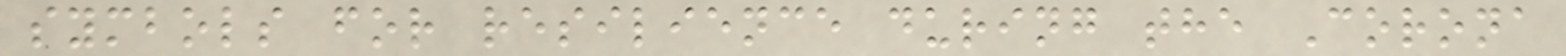symbols for resilience during the Corona
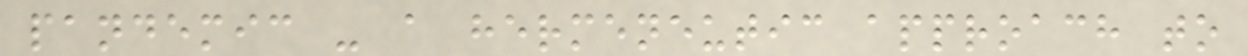pandemic - a hermeneutic approach to
